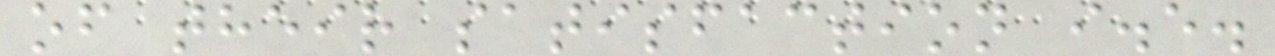of their satisfaction i.e.
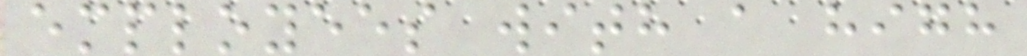employees with a high
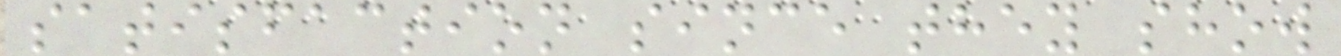satisfaction since they show
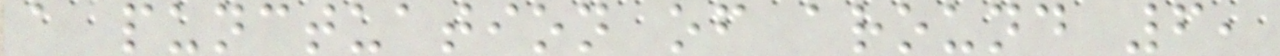a punctuation of around 6,
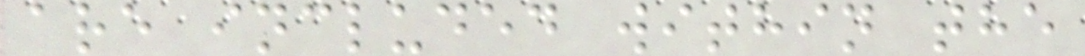are included within the
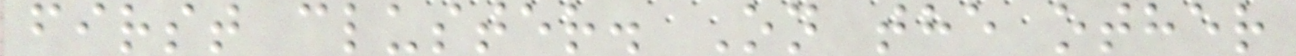first cluster. On the other
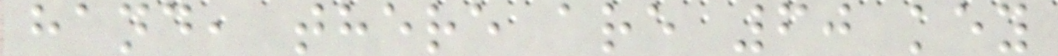hand, there are 60 key
